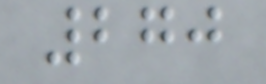270
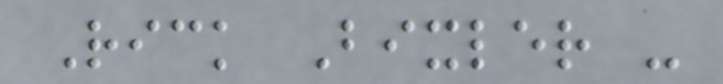Rick Bixler -
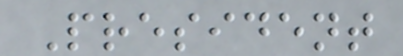President
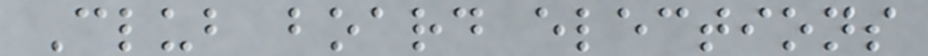Club board elections
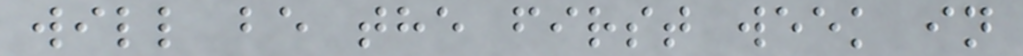will be the first week in
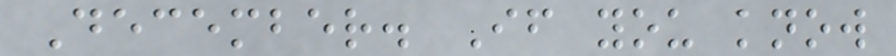December. If you know
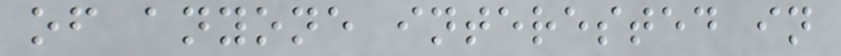of anyone interested in
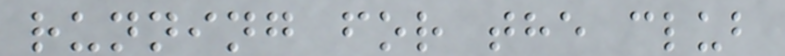running for the club
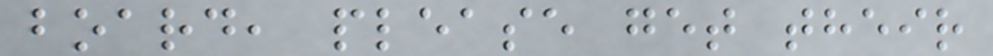board, please get their
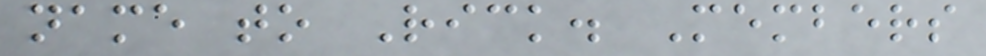name to Rick. Members
